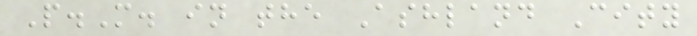P.M. in the Ashland City
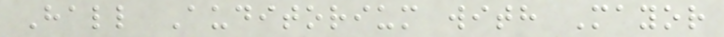Hall Auditorium with Mayor
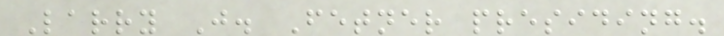Larry J. Fetner presiding.
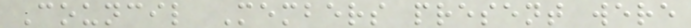Council Members present were
